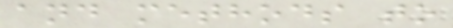and methods to
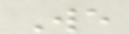We
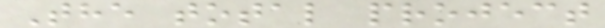The total project
